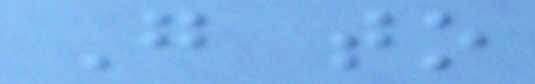Go to
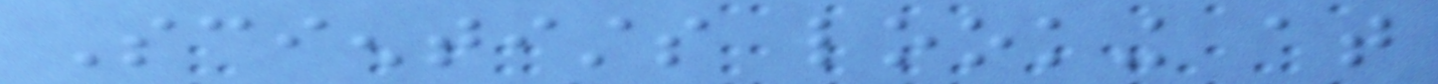Scientists looking at
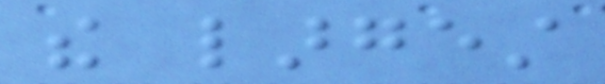the largest
